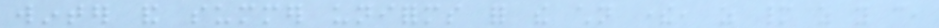winter and summer uniforms for the children there, as many as you can,
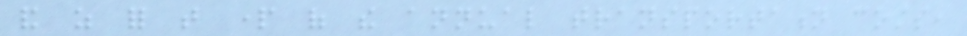and as for that part of the annual transportation costs,
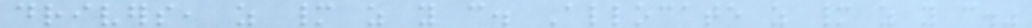drivers, as many as you can. Allocate as many as you can."
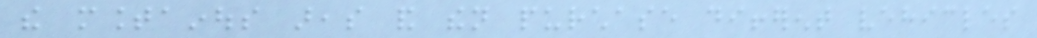the mountainous areas and then purchase different vehicles
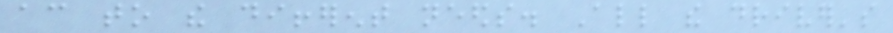according to the different needs. All the driver's
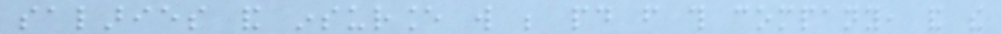salaries and insurance will be paid from this company, and the
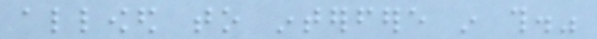allowed to interfere in this."
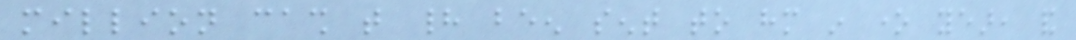million cash that had been sent to him in one year, and
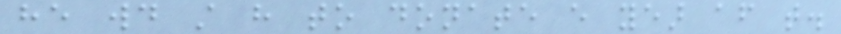he would still have to donate every year after that.
